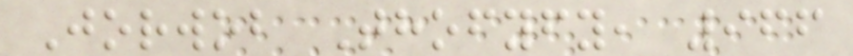Jorwob Thofyfy, 966
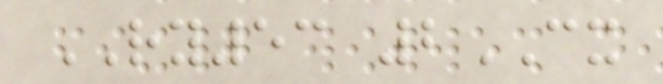RY53 2CX
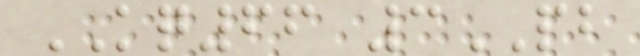KQ66 3PB
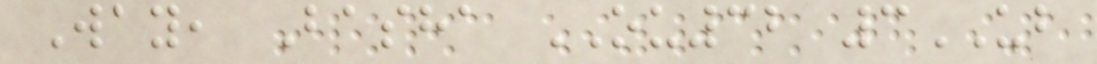Way, Basha OU32 3UB
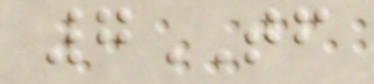7TF
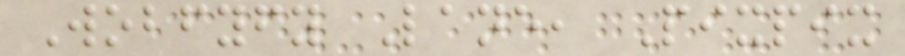Wobfyfy Lane, Pixpix
